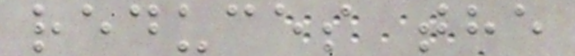reduces the
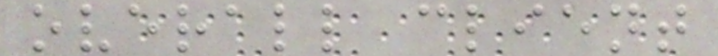overall client
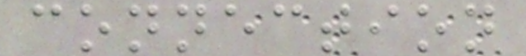connection
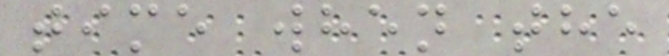time when the
